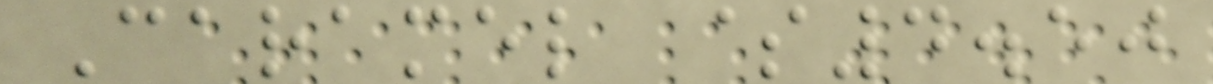Caramel $4.50
